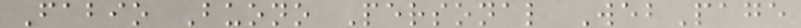Fabio Buono Personal WebPage
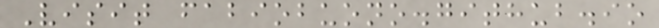Visit fabiobuono.github.io
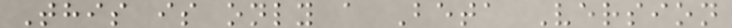This is only a Beta Version
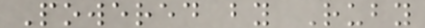Powered by Ruby
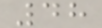48
